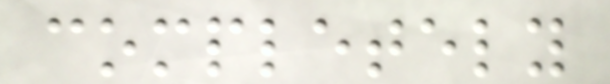completely
